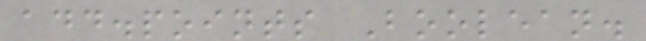add.points Boolean.
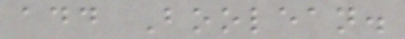add Boolean.
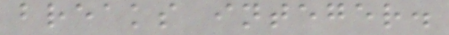breaks integer.
